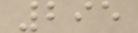295
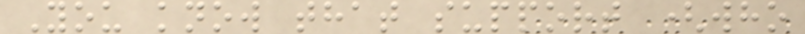You know that support (who
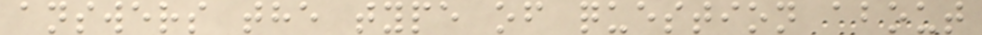answers the type of question about
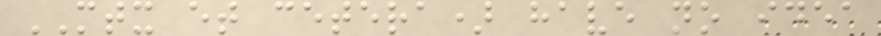MTX et cetera) have no idea
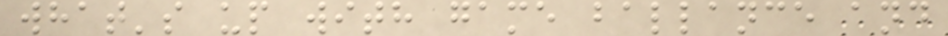what's up with game ballance and
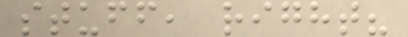stuff, right?
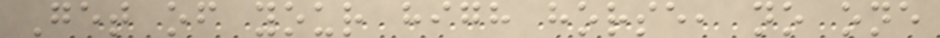Get of your high horse, no one
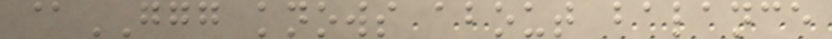@GGG knows about balance
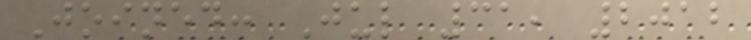Joined: Jul 31, 2012
